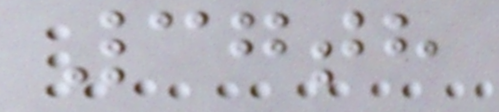37th
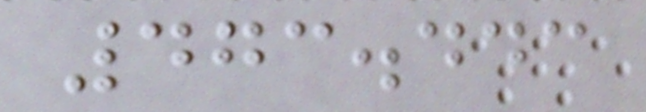473.443
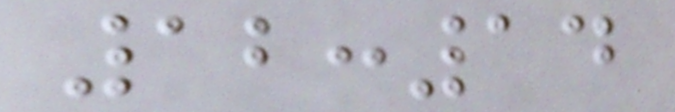12:14
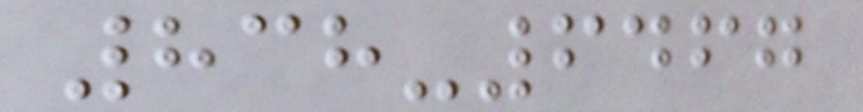838-6467
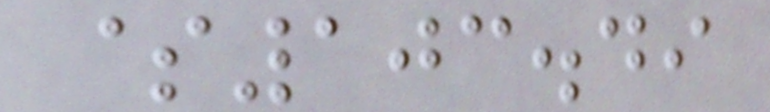$103.49
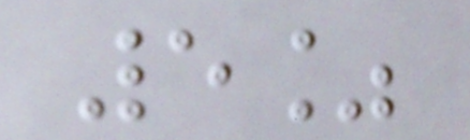5%
